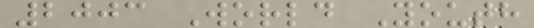2003 World Youth
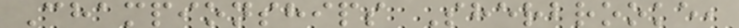Championships Sherbrooke,
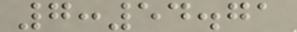7:54.71
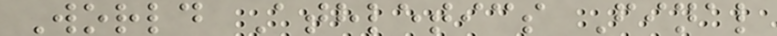World Athletics Final
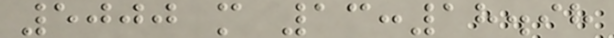5000 m 13:18.98
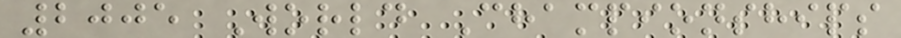2005 World Championships
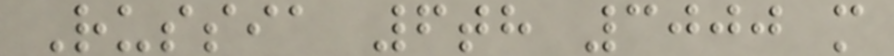Russia 6th 3000 m
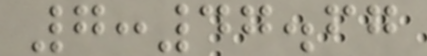7:47.67
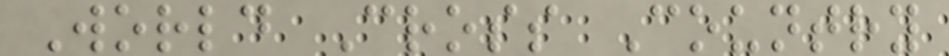World Cross Country
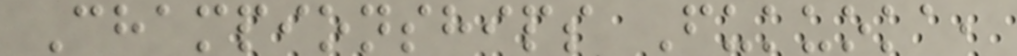Championships Fukuoka,
